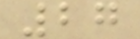27
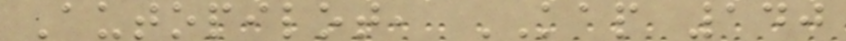Autopilot, KAP 140
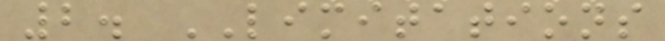2. LIMITATIONS
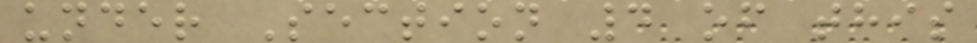under Section 4 of this
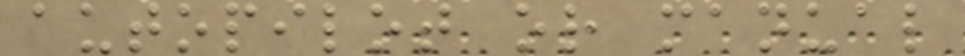autopilot or manual
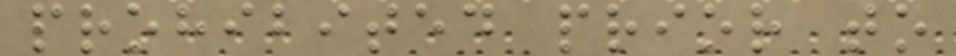prohibited prior to
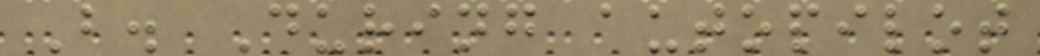B. During autopilot
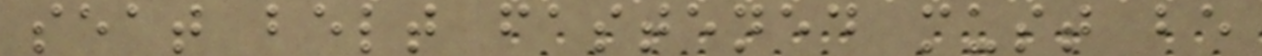seat belt fastened must be
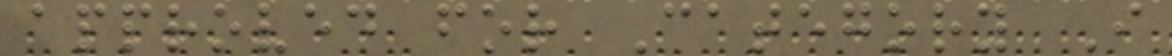approved for Category I
